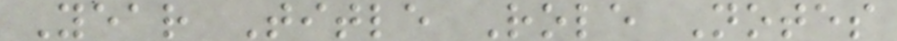Year Title Role Notes
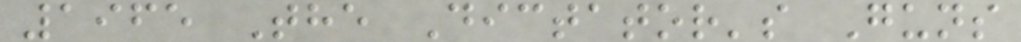1965 The Dictator's Guns
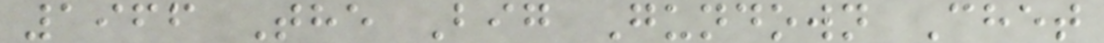1966 The Big Gundown Chet
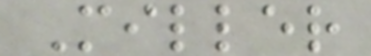Miller
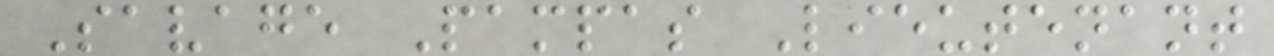Savage Pampas Lieutenant
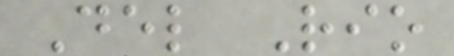Del Rio
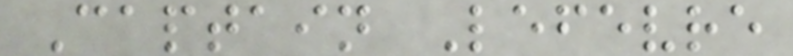Captain Lefevre
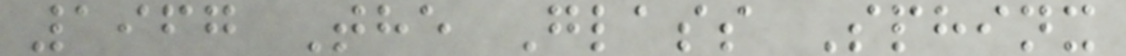1967 The Glass Sphinx
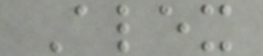Alex
